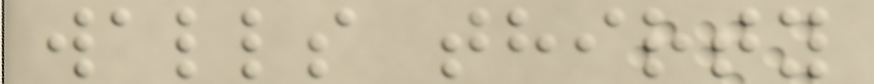walls thirty
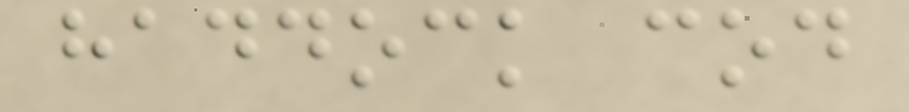haddock cod
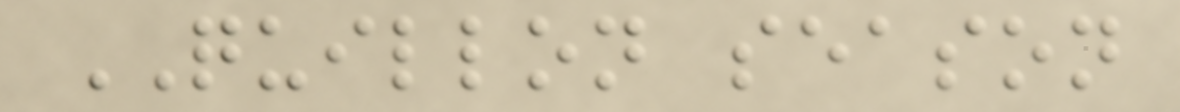QUILLON season
